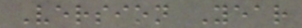Version Year
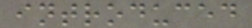introduced
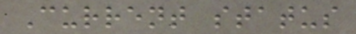Current status
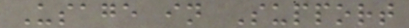Usage in Support
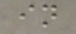in
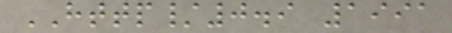HTTP/0.9 1991
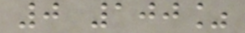0 100%
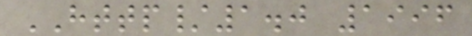HTTP/1.0 1996
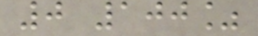0 100%
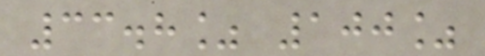33.8% 100%
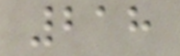218
